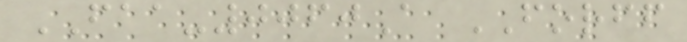FAA-0060A FORFF
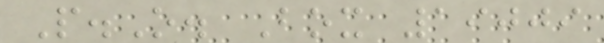P.O. Box 19009
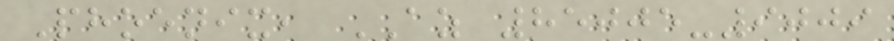Phoenix, AZ 85005-9009
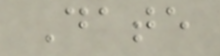Date
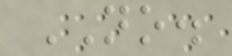NO.
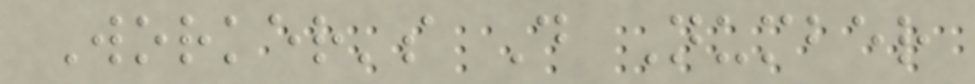Worker's D Number
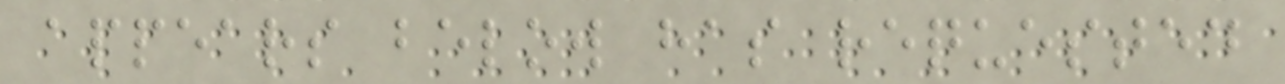appears below has requested
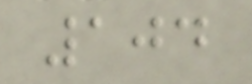104
